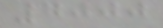7000
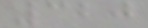320
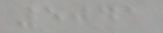5041
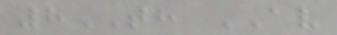8TH AV
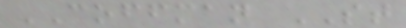COFFMAN ST
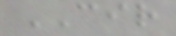CIR
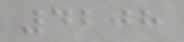4208
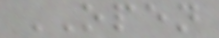OPEN
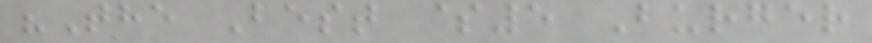"The Best $5 Burger
